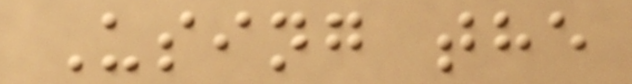Using the
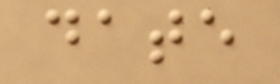date
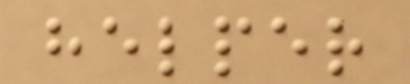helper
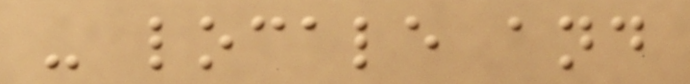- locale and
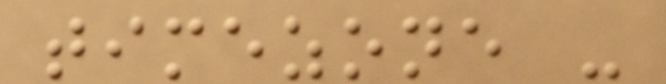timezone -
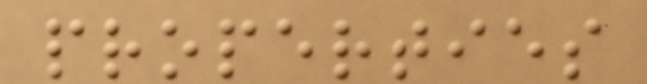properties
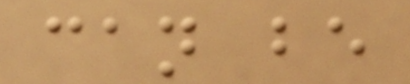can be
